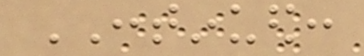CONTINUED:
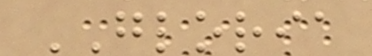GLORIA
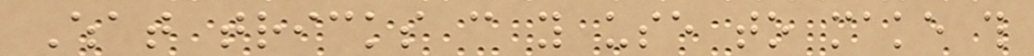What tricks can you use to make this
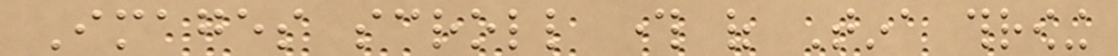Images scroll through of Tina throwing
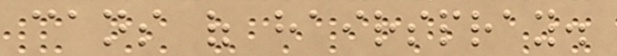cans of hairspray.
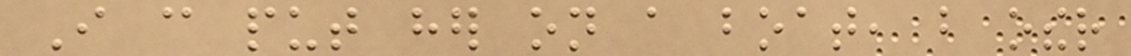I can put her on a boat, but other
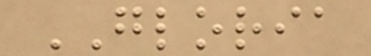GLORIA
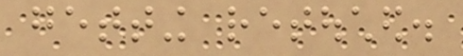getting retouched.
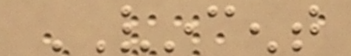VINCENT
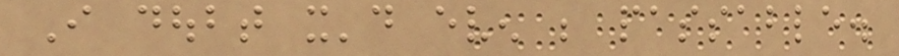I doubt it'd even be passable.
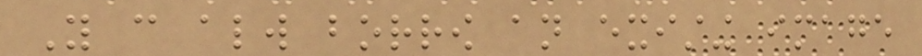You can always borrow an existing image
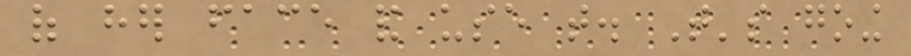of her face and use that. That's going
